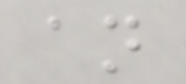an
